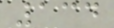134
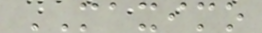MAXIMO
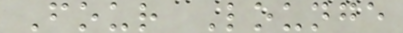Four Lounge
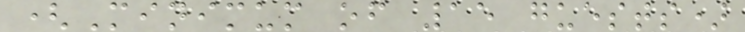(Minimum of 15 guests)
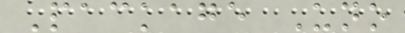Package Uno
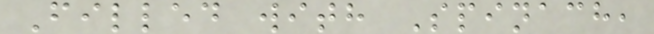Filled with Spinach,
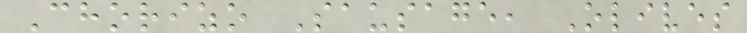Chorizo Sausage, Olives
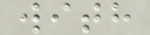with
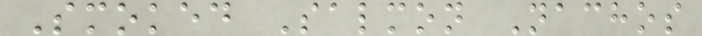Smoked Salmon Nachos
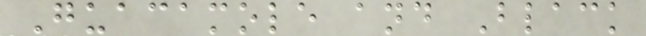Guacamole and Black
